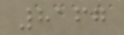8167
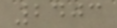2403
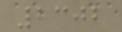2302
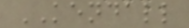KENDALL
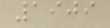1909
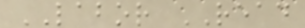LABOR READ
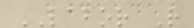LABOR R
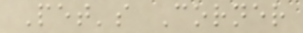Pet's Corner
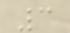3
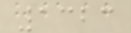1323
